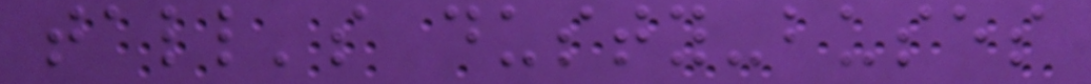tall's dusty-buses
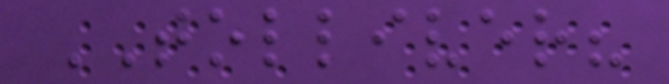TOLLIVER?
